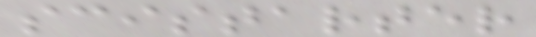scistarter
